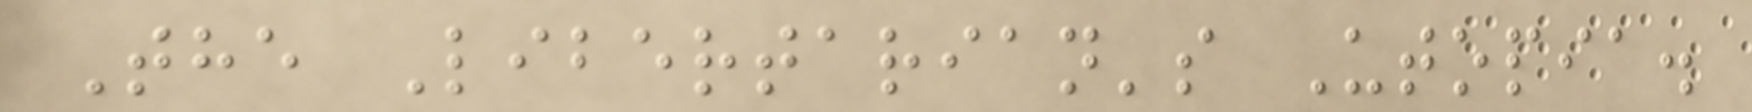The Libertarian's Utopia.
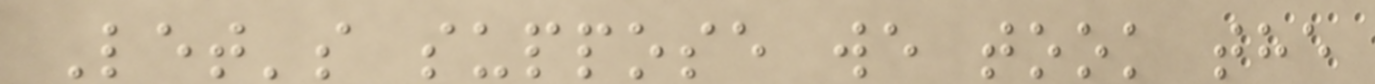Let's suppose we took the
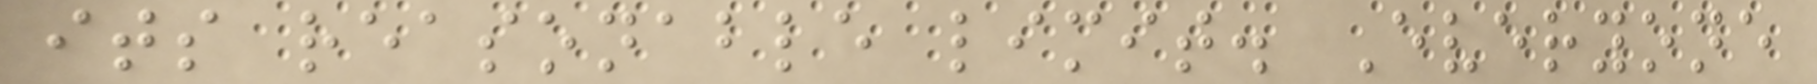its reasonable limit. Everyone
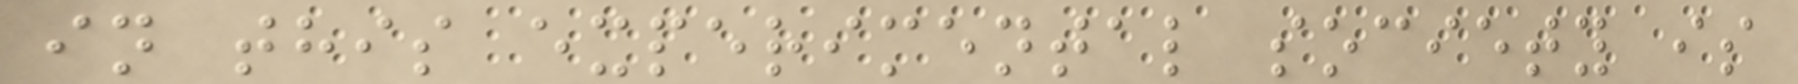in this experimental society is
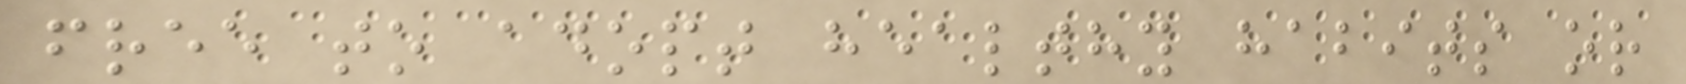free to adopt healthy habits or
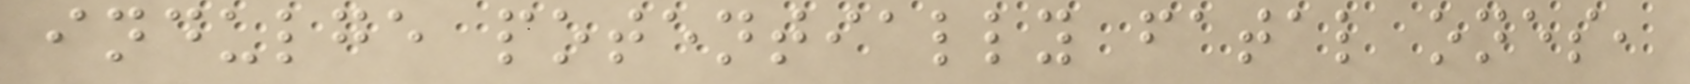indulge potentially fatal ones,
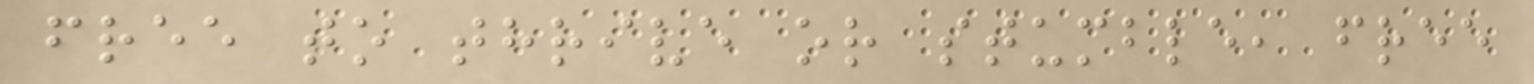free to thrive or stumble, free
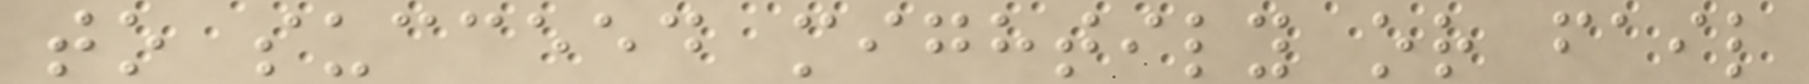to succeed mightily or fail
